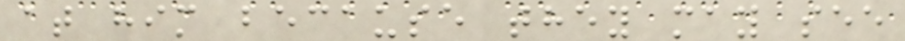at him because they may see
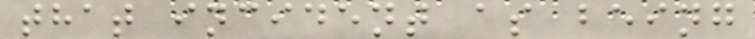that incident as being
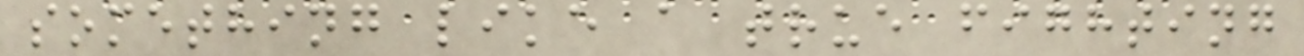something like a true fighting
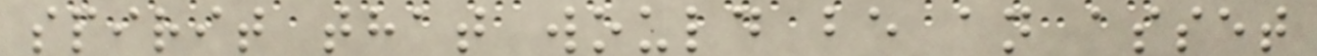spirit that would be an asset
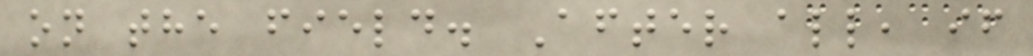on the field. After all, if
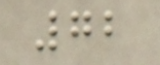72
